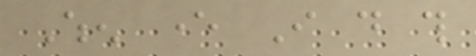When ever I do this
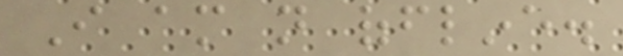I am not offline.
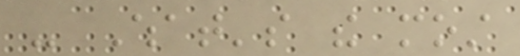- What's the most
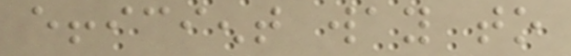efficient way to
